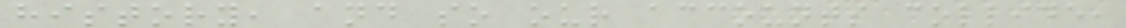history, and so our accounts collide,
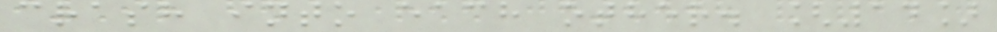crash into each other. [14]
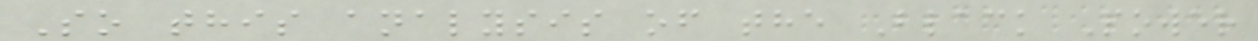So this analysis of the Black Power
